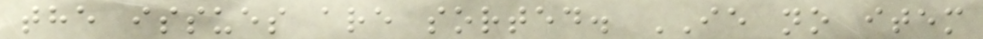the issues are sorted. IE no item
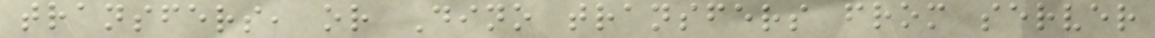transfers, or Dino transfers from server
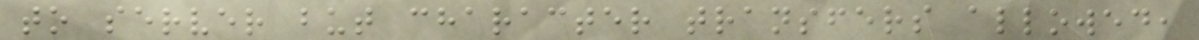to server but character transfers allowed,
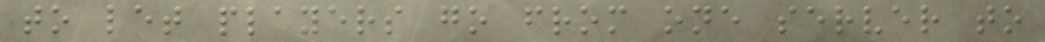to let players go from one server to
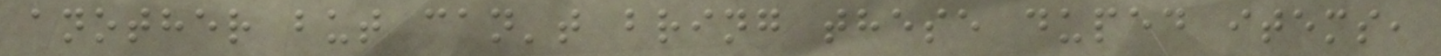another but can't bring these duped items,
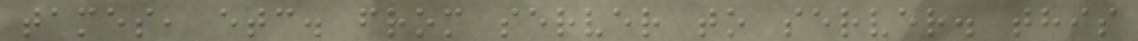tames, etc. from server to server. this
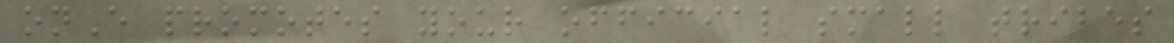onE promotes your official small tribes
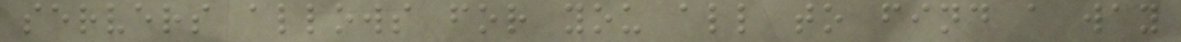servers allows for you all to find a way
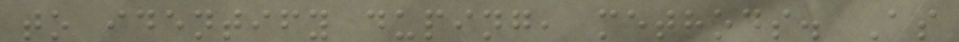to identify duping, methods. As
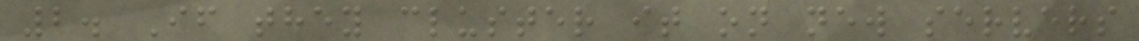2. If they cluster it on new servers
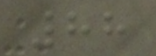88
